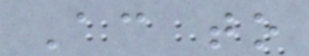According to
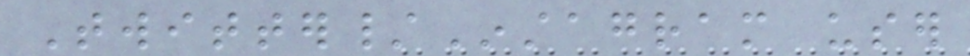Twitter/Instagram user
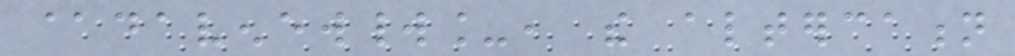@davenewworld_, the altercation
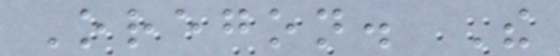Oregon. The
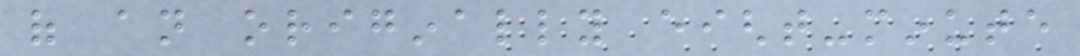of an originally eight-minute
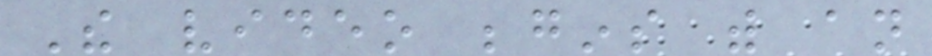The video begins with an
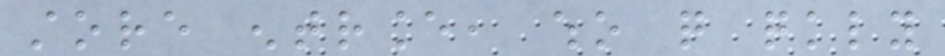store entrance, who quite quickly
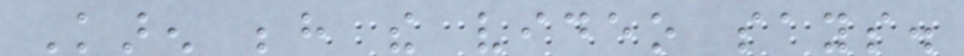Karen behind the video says.
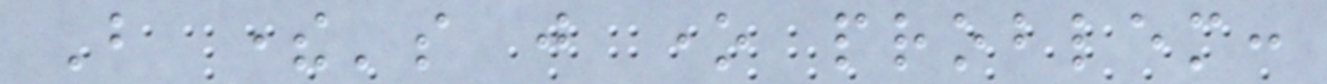But there's just one problem:
